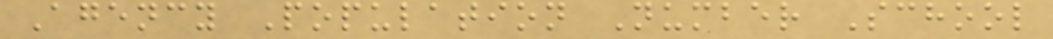Agency Population Number School
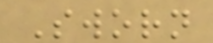Sworn
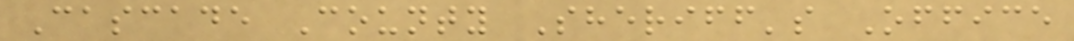Cascade County Sheriff's Office
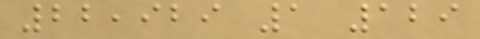22,929 1 129
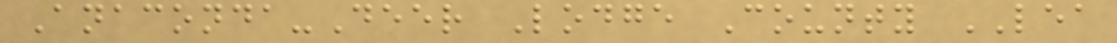Anaconda-Deer Lodge County LEA
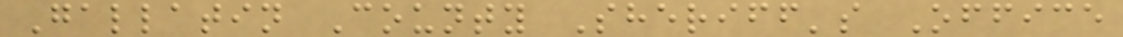Gallatin County Sheriff's Office
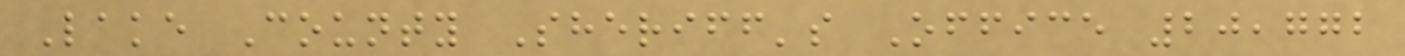Lake County Sheriff's Office 20,772
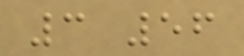3 56
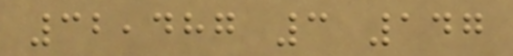32,487 3 147
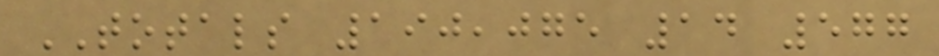TOTALS 190,075 14 577
